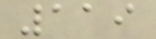119
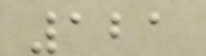121
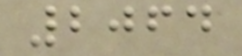2064
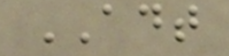ADT
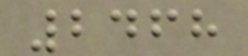2468
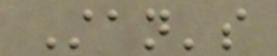Stan's
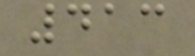413
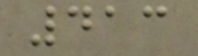413
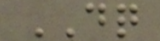DQ
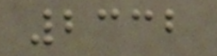2332
